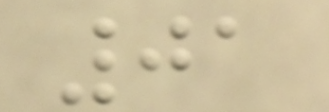01
